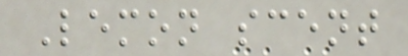Lemon scent
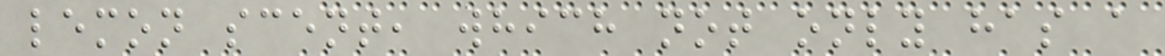lemon scent, which not only has a
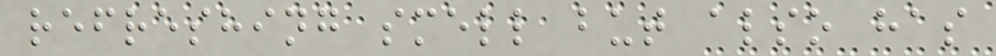refreshing smell but also has
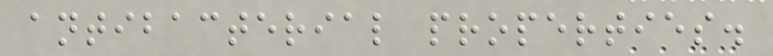antibacterial properties.
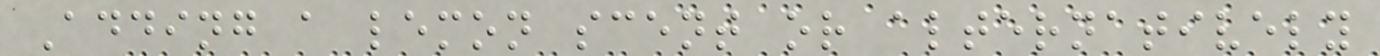Adding a lemon scent or alternatively
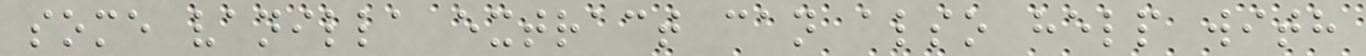some vanilla extract can also help with
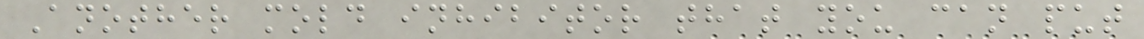Another mold inhibitor that you can put
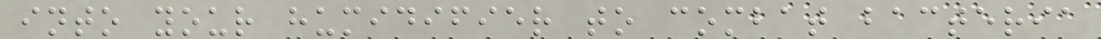into your humidifier to combat bacteria
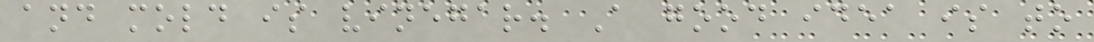and mold is vinegar. A good idea is to
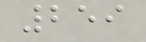259
